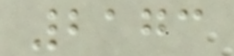2173
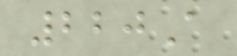220A
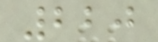220
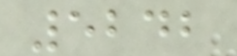5242
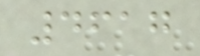4617
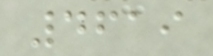4619
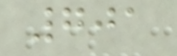701
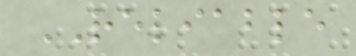RELIABLE
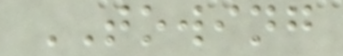TOWING
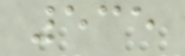535
